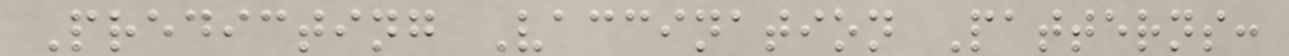Predicting Vaccination Patterns:
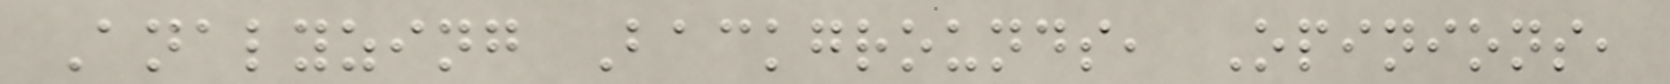Analyzing Backgrounds, Opinions,
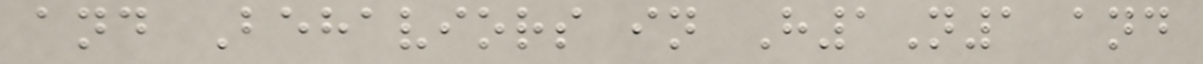and Behaviors in H1N1 and
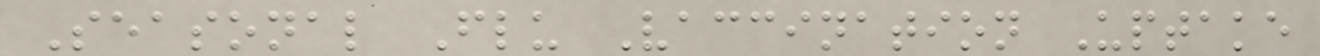Seasonal Flu Vaccination Uptake
